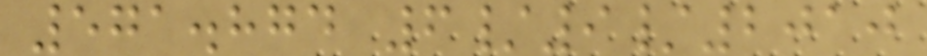571.874 6/9/2010
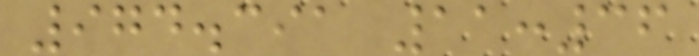974.391 11:36
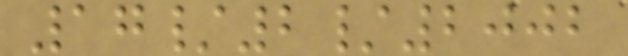17/2/2002
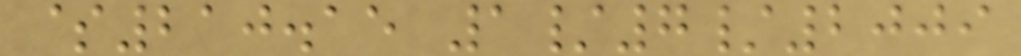$210.15 1/7/2009
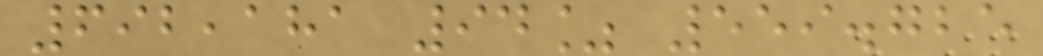692,181 94% 559.725
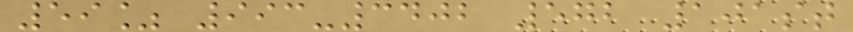59% 993-3402 572 101st
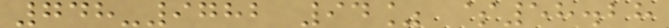748-9782 94% $58.28
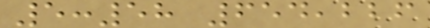5:58 654,226
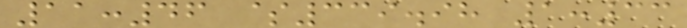11:46 $339.98 1:33
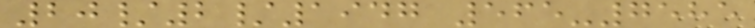20/2/1947 565-7585
